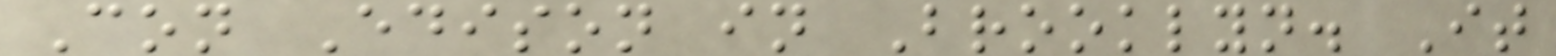Con Edison in Brooklyn. It
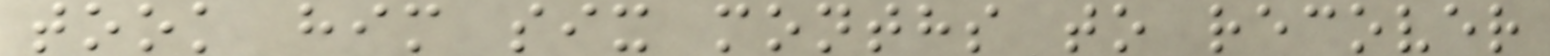took him six months to recover
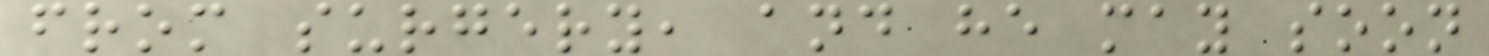from surgery, and he may soon
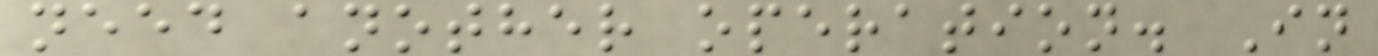need another operation. In
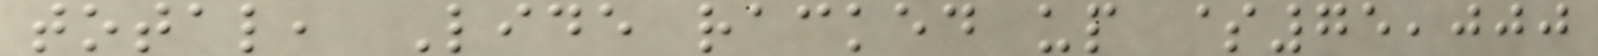total, Lide racked up $75,000
